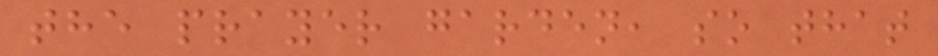the prayer garden, so that
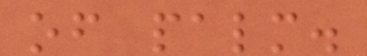of palm.
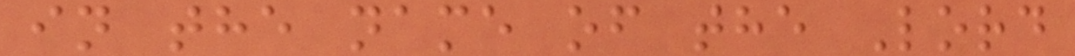in the name of the Lord
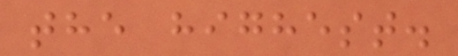the highest.
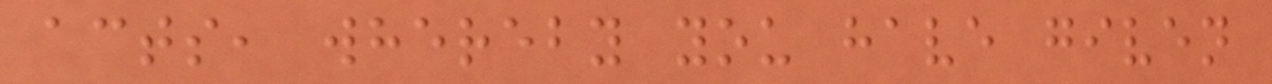acts, whereby you have given
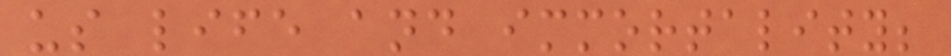us life and immortality;
